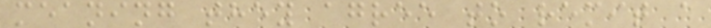meaning they agree to remit a
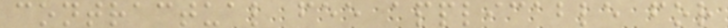contractual fee applicable for
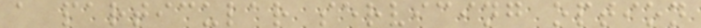a particular servicing option
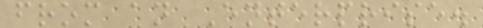from an Enterprise.
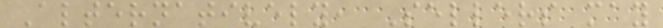Alternatively, Sellers may
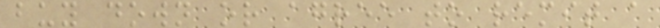buy down or agree to remit a
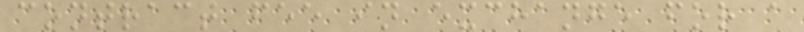contract fee in exchange for a
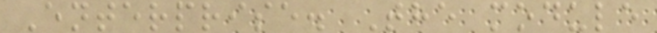Enterprise. The module
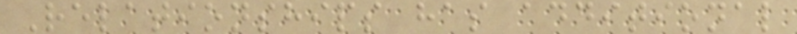Relationships has additional
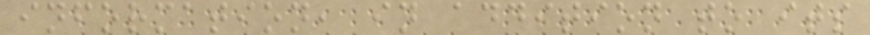information, in addition to its
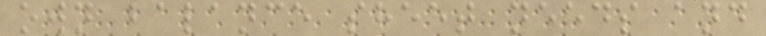own balance sheet needs and
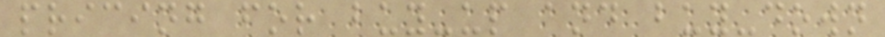pricing for buy-up and buy-down
